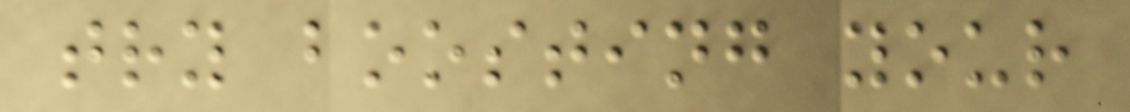try boosting your
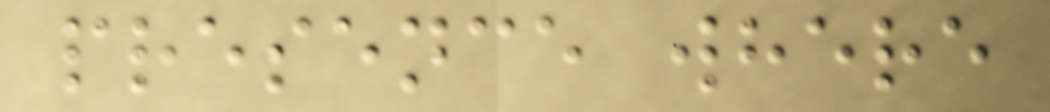presence where
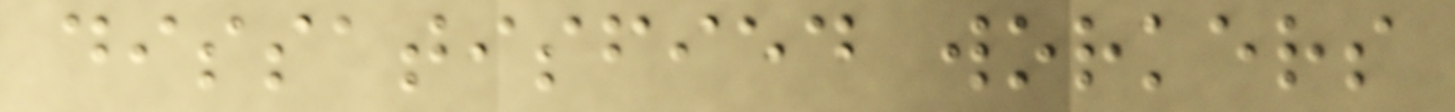dissatisfied workers
